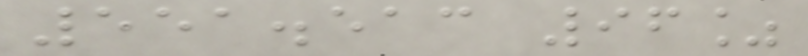551.513 96%
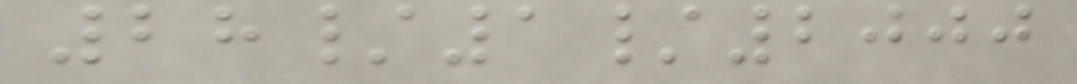28/1/2000
